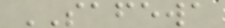SAFEWA
